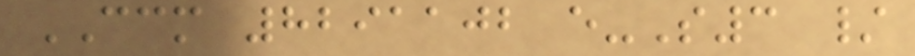CCM 8291102 e-S3 /
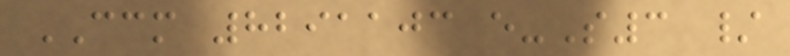CCM 8291103 e-S3 /
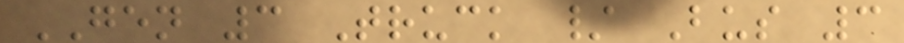GEN 3 Truck / Bus 3
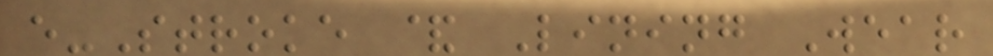e-Stroke & Lining Wear
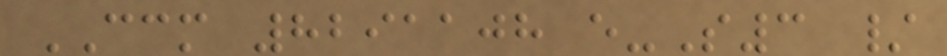CCM 8291108 e-S3 /
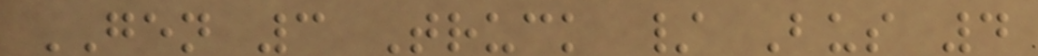GEN 3 Truck / Bus 4
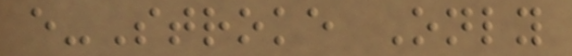e-Stroke Only
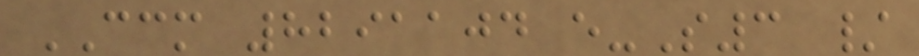CCM 8291104 e-S3 /
